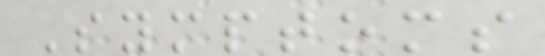Symptoms
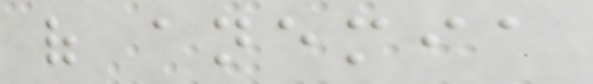of anemia
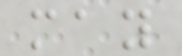may
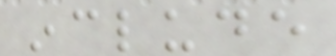include
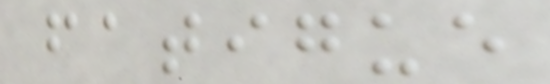fatigue
